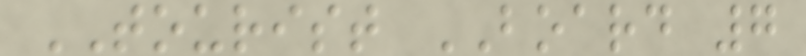TOURIST BOARD 7
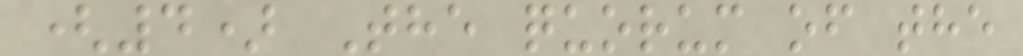(4) The quorum of the
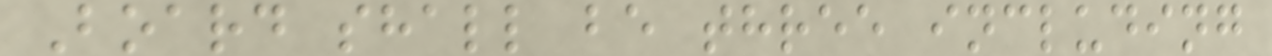Board shall be three including
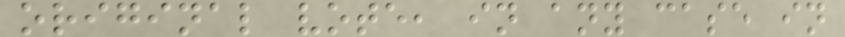original vote, in any case in
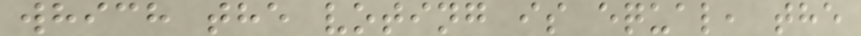which the voting is equal, the
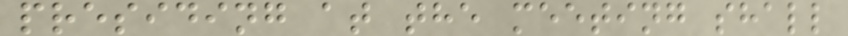presiding at the meeting shall
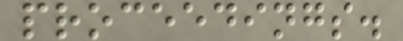proceedings.
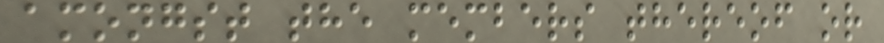amongst the members thereof or
